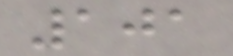101
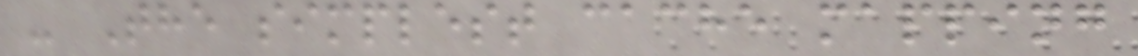- The simplest cache mapping
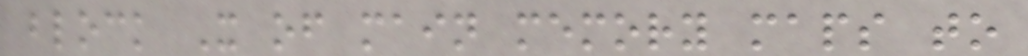block X of main memory maps to
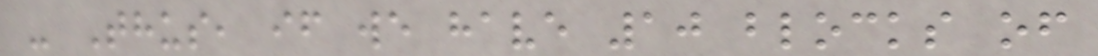- Thus, if we have 10 blocks of
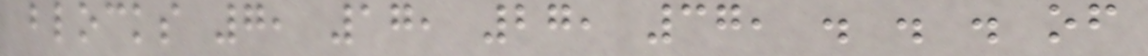blocks 7, 17, 27, 37, . . . of
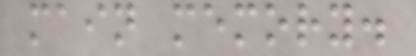main memory.
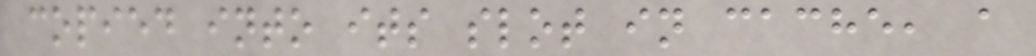copied into its slot in cache, a
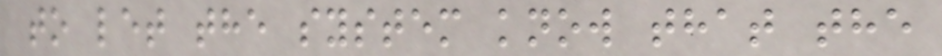to let the system know that the
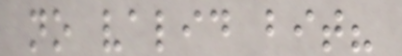no valid bit?
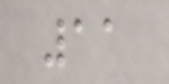11
